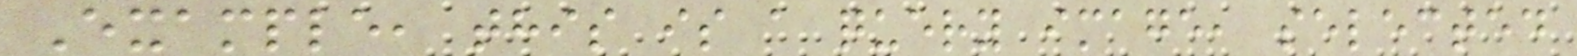Example, this is a query image, selected
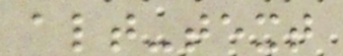alt-text
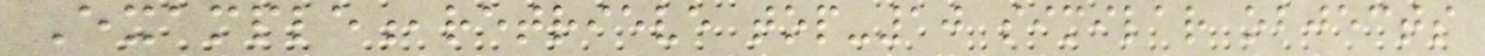Example,retrieve top-10 similar objects
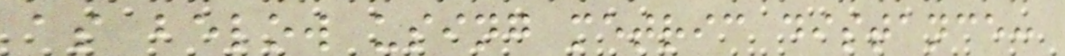as below using metric distance:
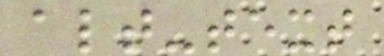alt-text
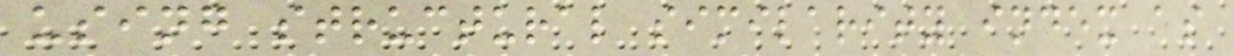using structural similarity index as
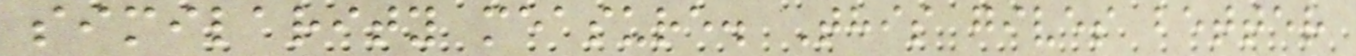similarity measure. This gives better
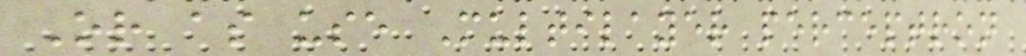Or as use Multilayer perceptron
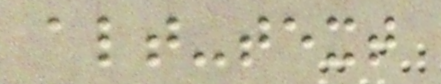alt-text
